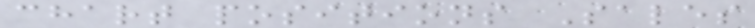chart positions Sales
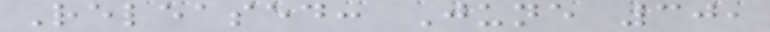Released: June 30,
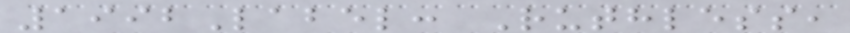1992Label: Ruthless,
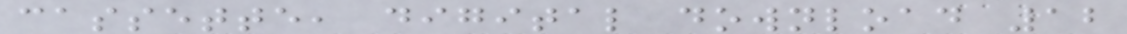cassette, digital download 12
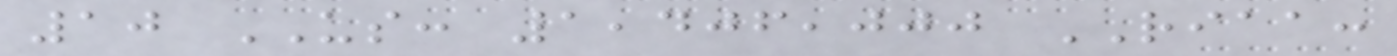10 US: 1,406,000 RIAA:
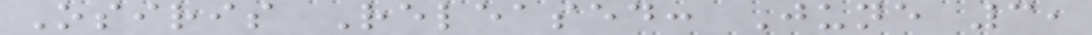Osiris Released: June 3,
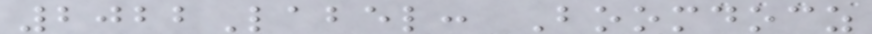2022Label: Boomdocz
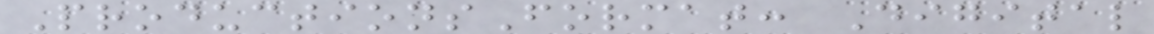ProductionsFormat: Digital
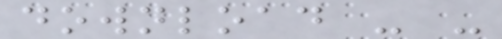download - -
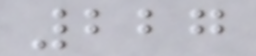227
